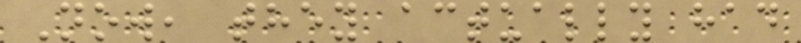Now, they actually had
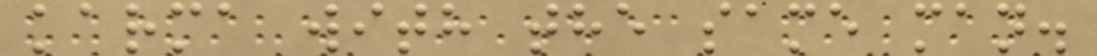karma with the same man.
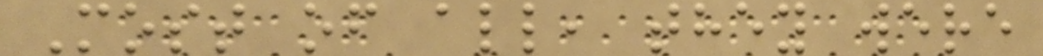Most of all, they were
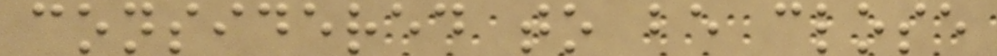considered to be close
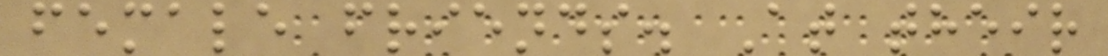female friends. At their
